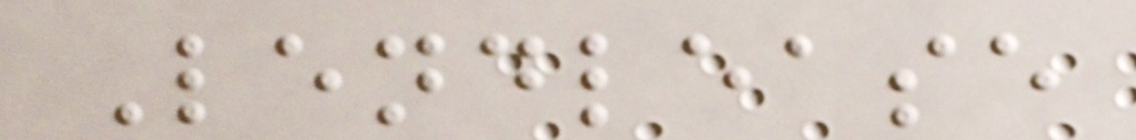Lendlease
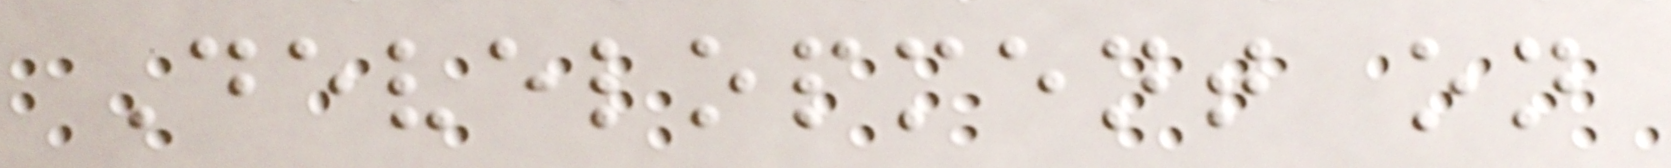Development on
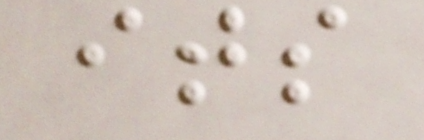its
